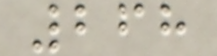268
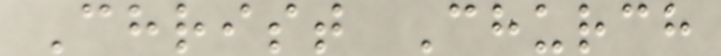Christ Church
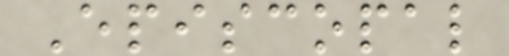Episcopal
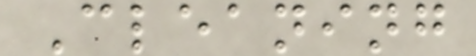Cleaning
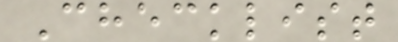Checklist
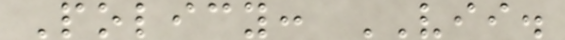Policy: VII.
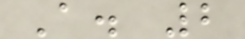A. 2
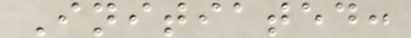Initiated:
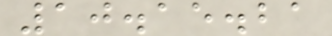10.15.21
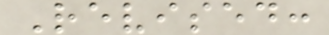Revised:
